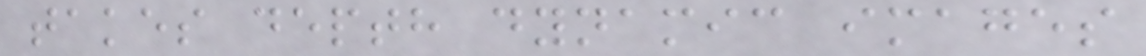takes depth dynamic images
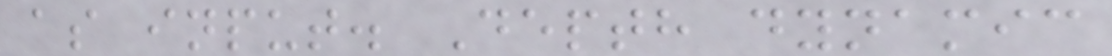as input. Depth dynamic
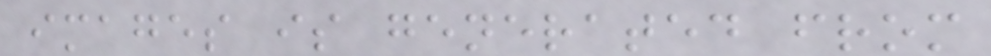images is generated from
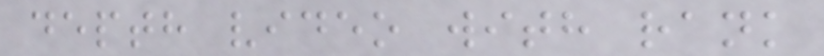depth video with rank
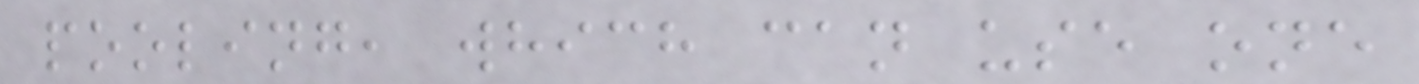pooling, which can use one
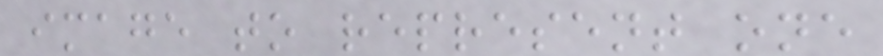image to represent one
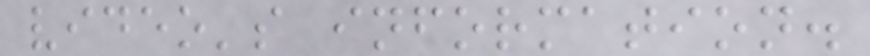video's information.
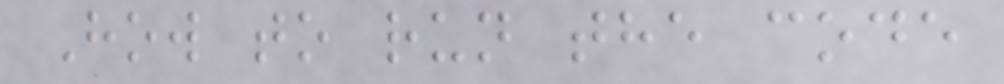How to run the code
